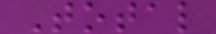Total
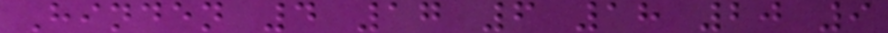Hinden 4 17 6 18 20 9
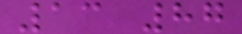13 87
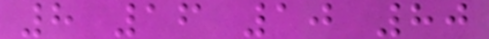8 16 10 80
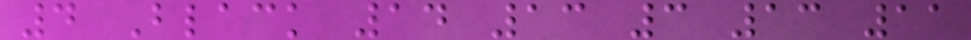4 Black 14 13 3 13 11
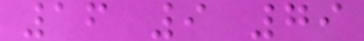16 9 79
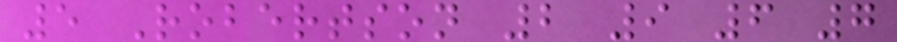5 Robertson 2 9 6 7
